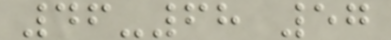46-68 57
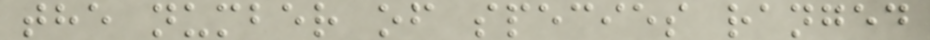the number of species ranged
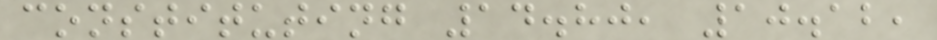constituting 14.80, 10.12,
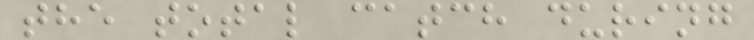the total catch during
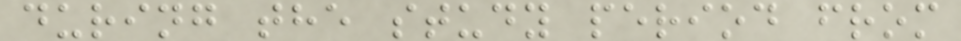during the study period from
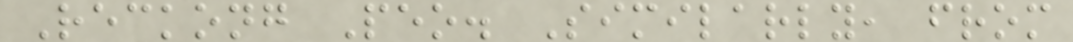Reckong Peo. Similarly, from
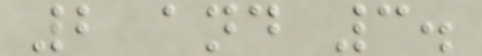2 and 3.
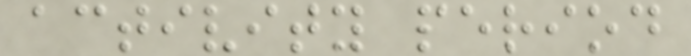activity period
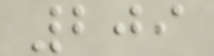209
